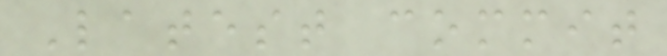Latest commit
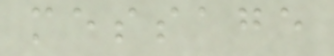message
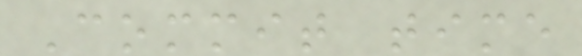Commit time
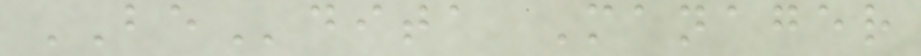BEdita Manager
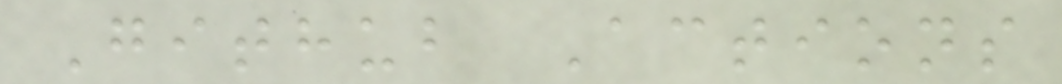Github Actions
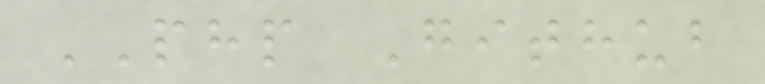PHP Github
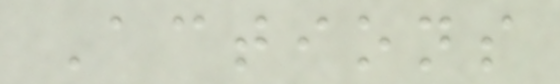Actions
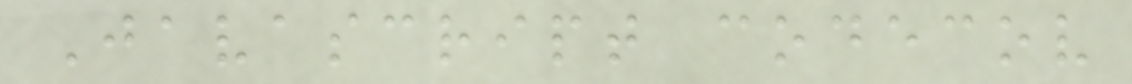Javascript codecov
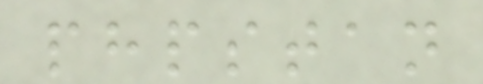phpstan
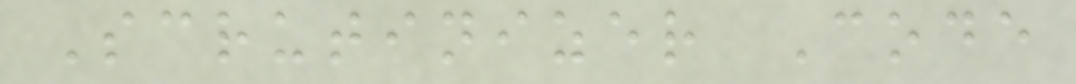Scrutinizer Code
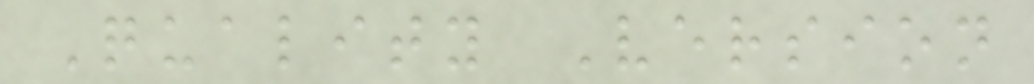Quality Version
